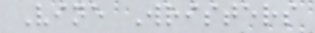Vine Wristers
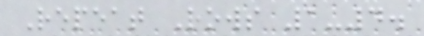Repeat Rows 1-4.
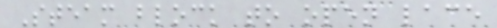Steam block to open lace
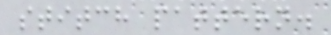stitch pattern.
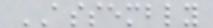ASSEMBLY
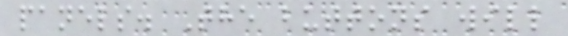panels. The buttons will
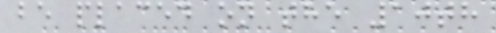be placed on the 10th
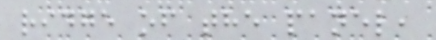ridge of the panel,
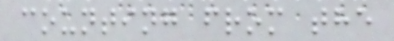counting from the
